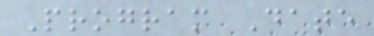Program Date
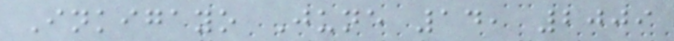Inkigayo June 14, 2009
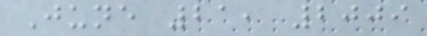June 21, 2009
